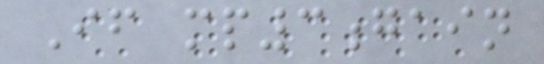If mp3gain
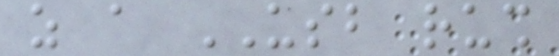as a USB rush
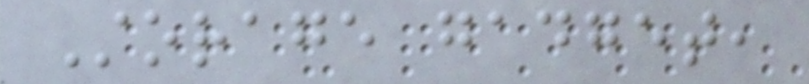Storage gadget,
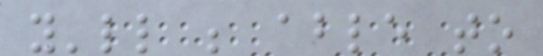you'll be able to
